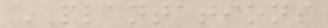PLANTATIONS
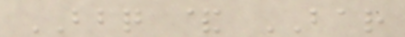BBQ & BAR
